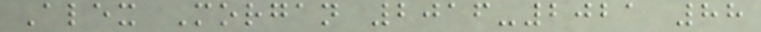Alex Morgan 2016-2021 88
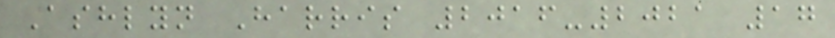Ashlyn Harris 2016-2021 17
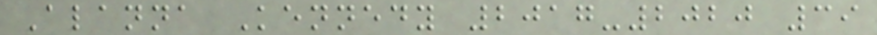Alanna Kennedy 2017-2020 39
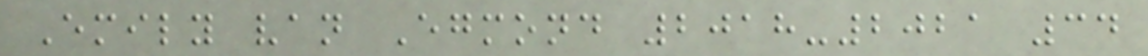Emily van Egmond 2018-2021 34
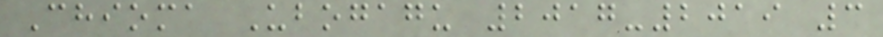Chioma Ubogagu 2017-2019 3
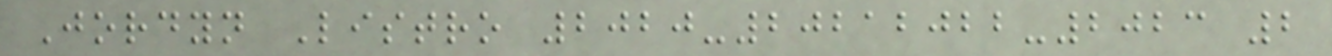Jordyn Listro 2020-20212022-2023 2
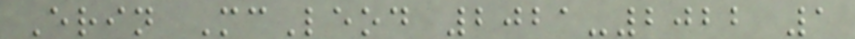Erin McLeod 2021-2022 1
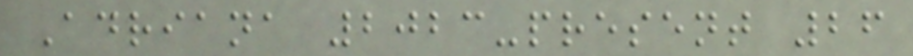Adriana 2023-present 26
